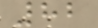82
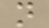n
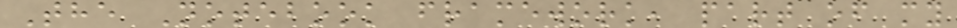The Notebook framework, part of my
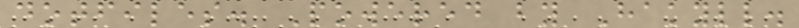dotfiles. Powered by Hakyll.
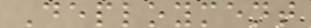Deployment
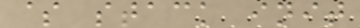$ stack init
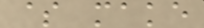$ make
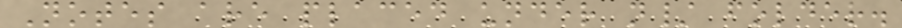Notes are placed under n/ folder.
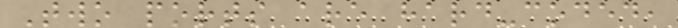Two ports are hard-coded,
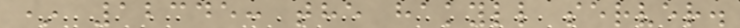* 12345: the hakyll server.
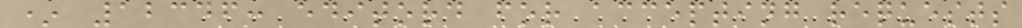* 12346: editord for accepting requests
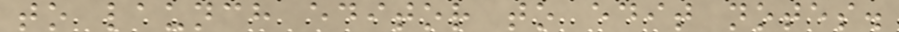to launch editor to edit notes.
